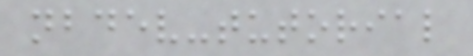nbdev-tutorial
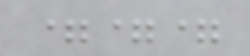===
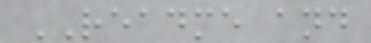README and
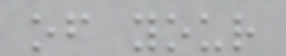of your
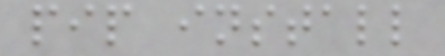pip install
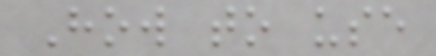How to use
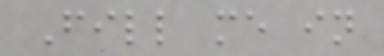Fill me in
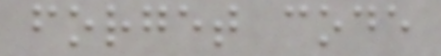forget code
